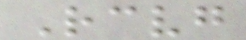Receiving
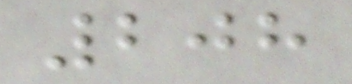208
